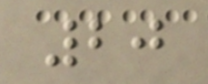20
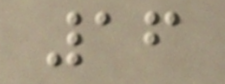16
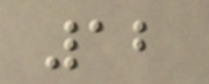12
